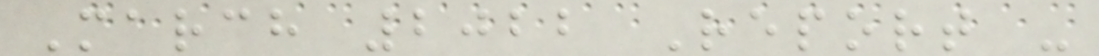March 2022 Report -
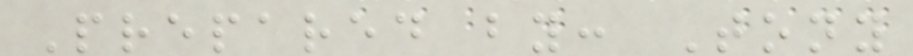Prepared by: Tony
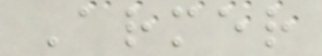Armer
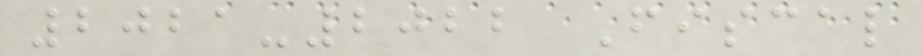2021-2022 Fiscal
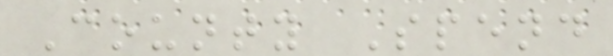County Spend
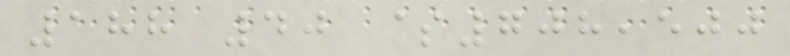188 40 $708,500
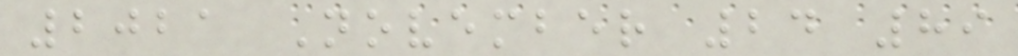2021 November 24 89
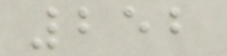252
